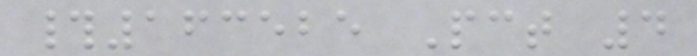#163525 Pct 4
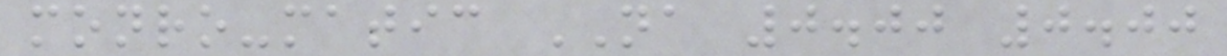monro-matic NA 0.00 0.00
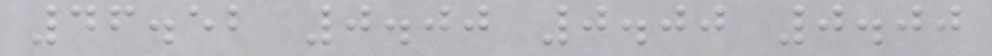46.52 0.00 0.00 0.00
